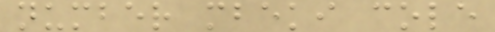number mbeki cole
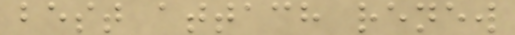best attach renew
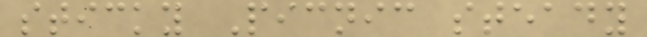sticky Picnic steady
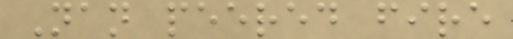Nan peered fire
